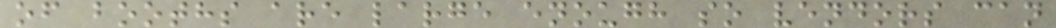of booths are large enough so vendors can
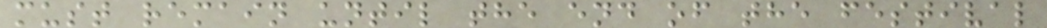must remain until the end of the festival
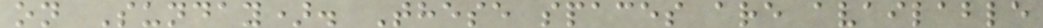on Sunday). These spaces are available
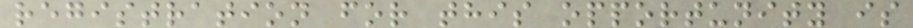registration for this opportunity is
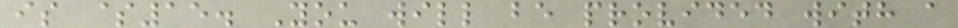is $15. You will be provided with a
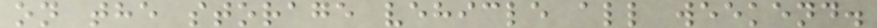on the storage vehicle all weekend.
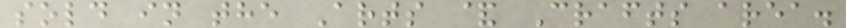sold in the Arts & Crafts area.
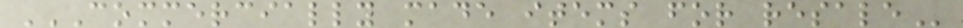COMMERCIALLY MADE ITEMS FOR RESALE
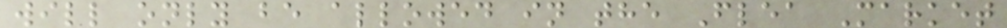will only be allowed in the Flea Market
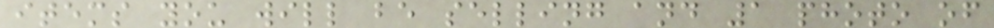items you will be selling and 1 photo of
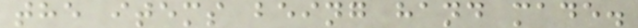the items being hand made.
